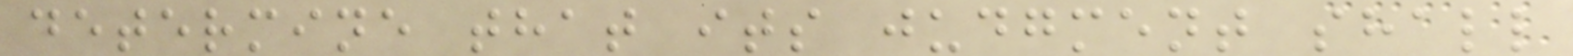determine that its judgment shall
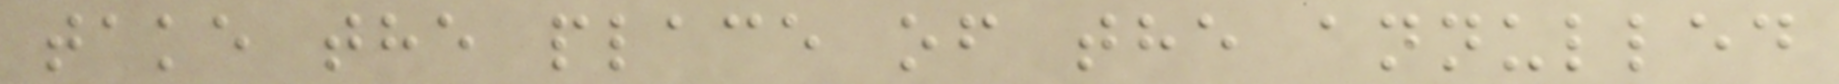take the place of the annulled
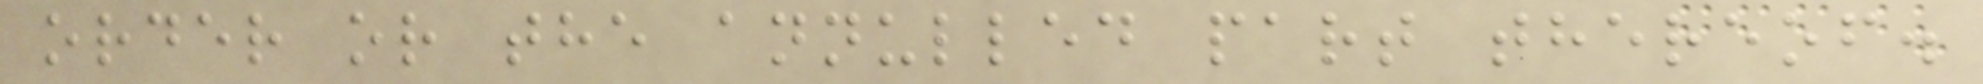order or the annulled part thereof.
